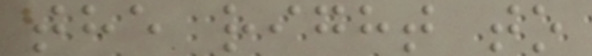the right to
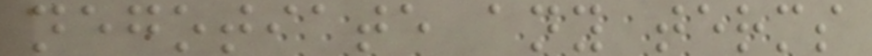negotiate any terms
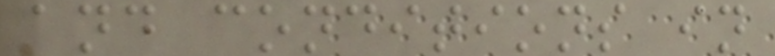and conditions in
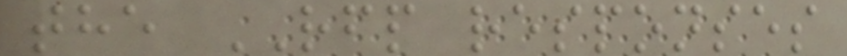the RFP responses
